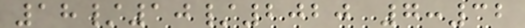18/10/2020 7:32
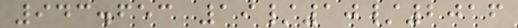943.653 19/10/2016
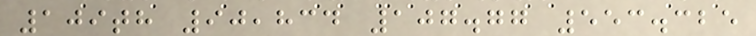109th 90,834 107.77 553.325
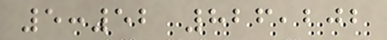5:52 826,202
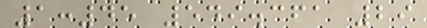1:45 549.361 29
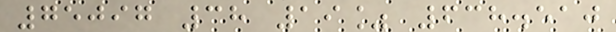75097 38 19% 638.510
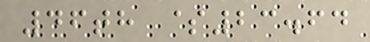46th $23.64
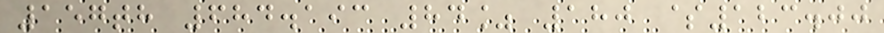157th 684.193 84% 180 $123.00
